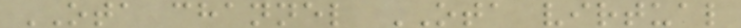OTA channel OTA virtual
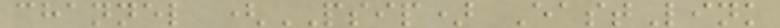channel (PSIP) EastLink
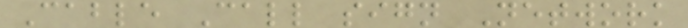Cable Call sign Network
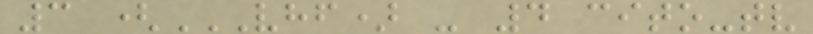3 (VHF) - 4 CITO-TV
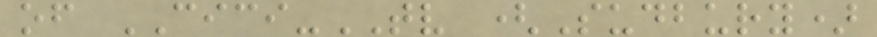of CICI-TV (Sudbury)
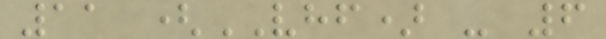11 (VHF) - 6
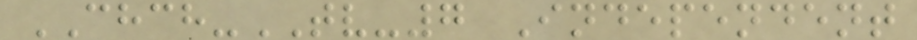CHCH-TV-7 Independent
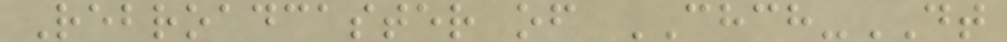Rebroadcaster of CHCH-DT
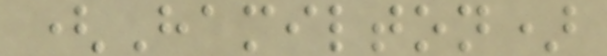(Hamilton)
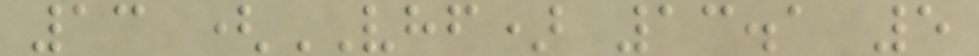13 (VHF) 13.1 5
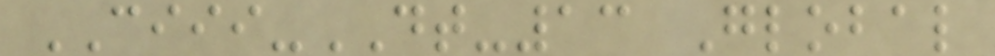CIII-DT-13 Global
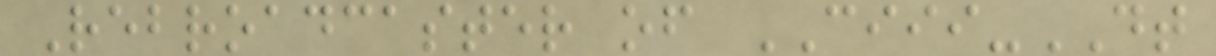Rebroadcaster of CIII-DT
